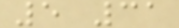5 31
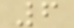6
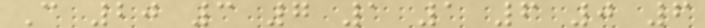C 20 3 7 1 1 6 0 6
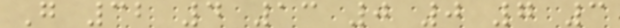G 32 4 13 0 0 7 3
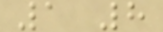1 8
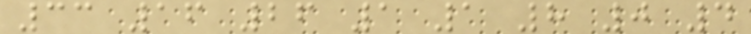33 16 26 1 1 8 0 4
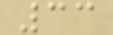33
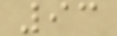93
